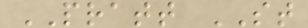PRATT ST
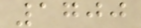1700
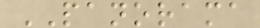PANORAMA
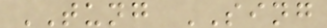TUNG SING
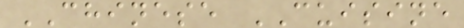CHINESE CUISINE
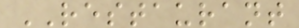RESTAURANT
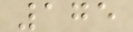175
